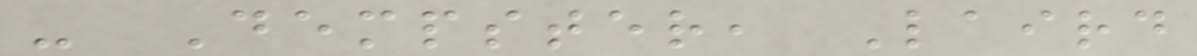- Dempster, Laird
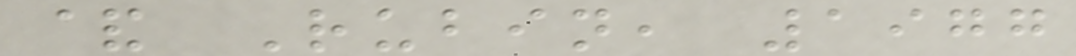& Rubin, 1977
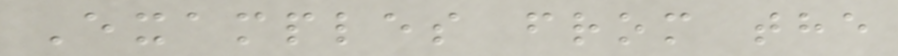Examples from the
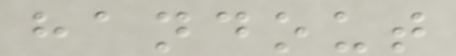handout
